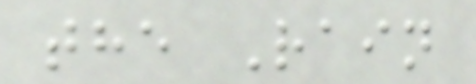the Rain
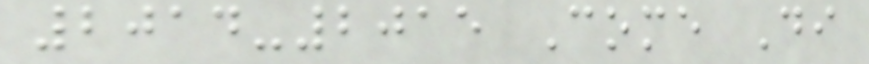2014-2015 Come Di
